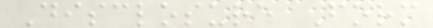Disclosure Form
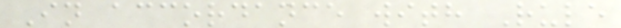In accordance with Rule
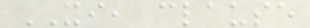XI, clause
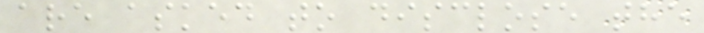are asked to disclose the
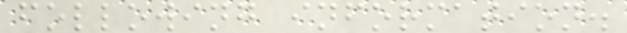following information.
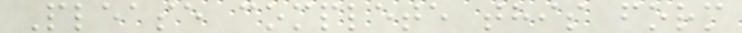Please complete this form
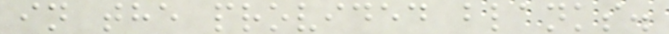in the provided blanks.
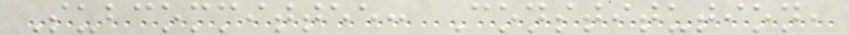Subcommittee: Constitution,
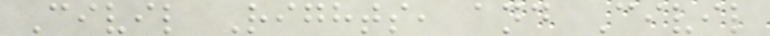Civil Rights, and Civil
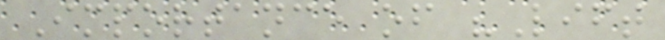Importance of "Lift
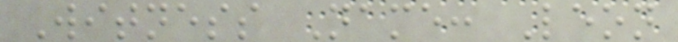Witness Name: Leon
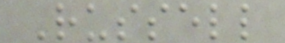Russell
